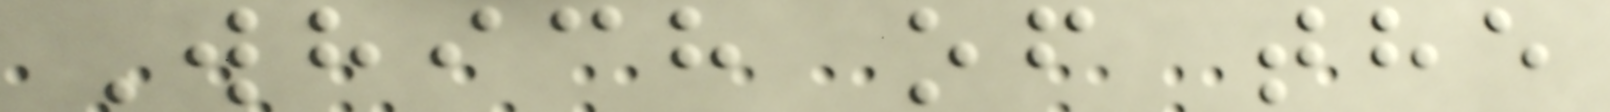Which of the
